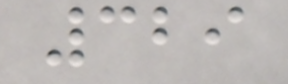329
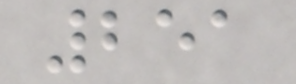251
